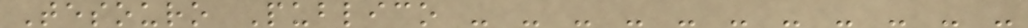Tesouro Publico - - - - - - - - - - -
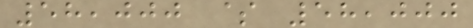58,000 $ 58,000
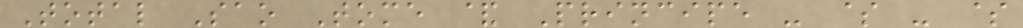Total Sao Tome & Principe - $ - $
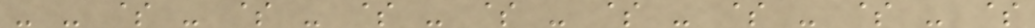- - $ - $ - $ - $ - $ - $ - $ - $
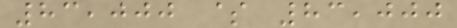83,000 $ 83,000
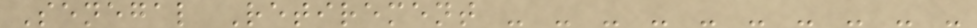Senegal Retirement - - - - - - - - - -
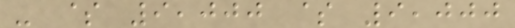- $ 9,000 $ 9,000
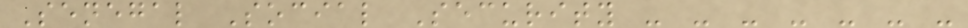Senegal Social Security - - - - - - -
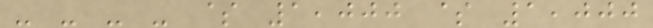- - - - $ 1,000 $ 1,000
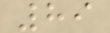89
